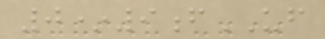0*9fUF
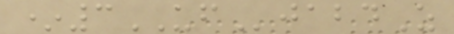*3UFjabdZ
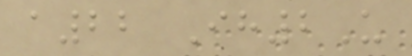a22 Ih2U
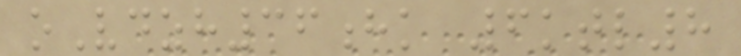oVdzh36hk 6ktl8
